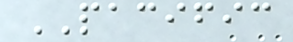PACIFIC
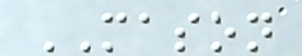MASON
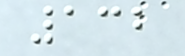132
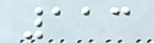113
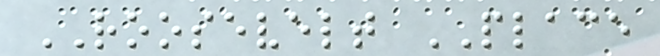ROOSEVELT PLACE
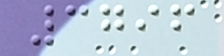3796
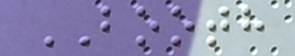BOOTH
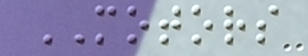MOTORS
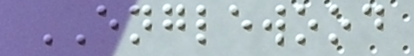ENGLEWOOD
